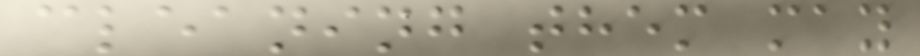cleaning them may
